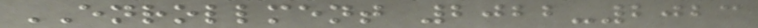ENROLLMENT 2022-2023
